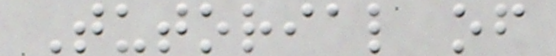Tutorial of
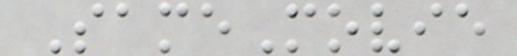SameMovie
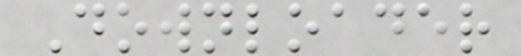Downloader
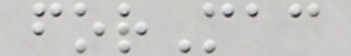forMac
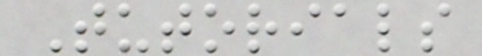Tutorials
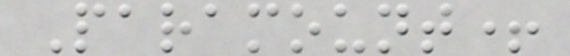Paramount+
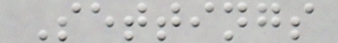Settings
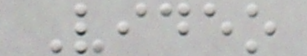Video
